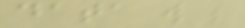data will be
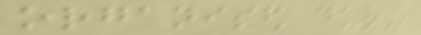organised during
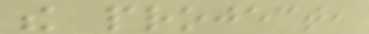the project,
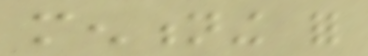mentioning for
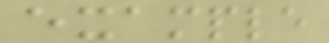example
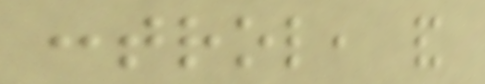control, and
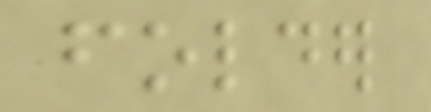folder
